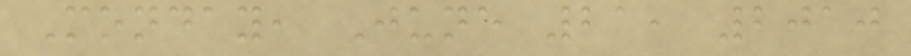Monday, June 21, 2010
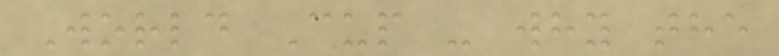World Cup - why the
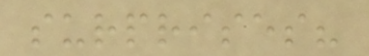surprises?
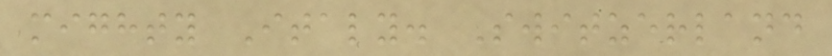mighty Italy. Switzerland
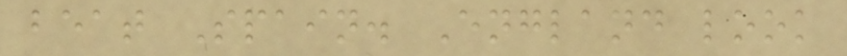beat Spain. England look
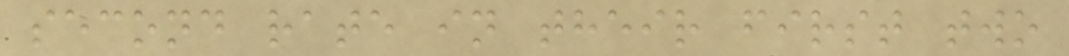second rate in their first two
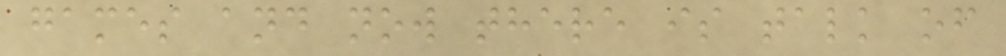games and now there is talk of
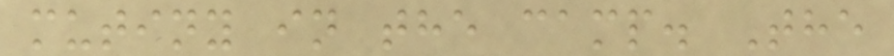mutiny in the camp. The
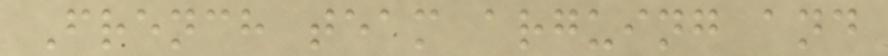French team arguing and
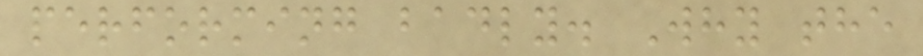performing badly. Why the
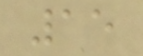15
